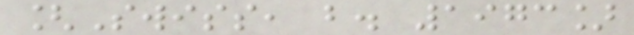[Swiss, b. 1973]
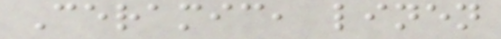Ceramic, linen
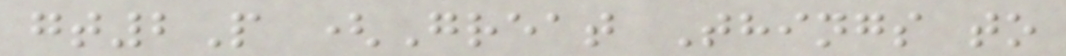gt2P (Great Things to
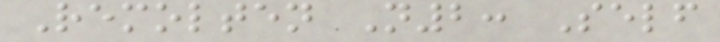Remolten N2: Self
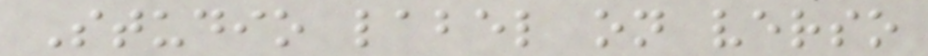Studio label on verso
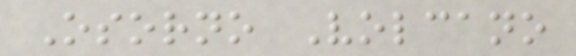Osorno Volcano
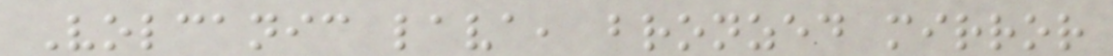Volcanic lava, bronzed mirror
